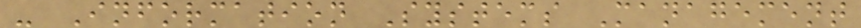- Information Systems Management
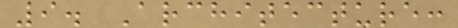9. Architecture:
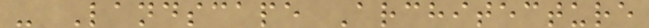- Landscape Architecture
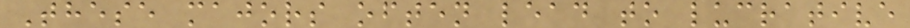These majors often lead to lucrative
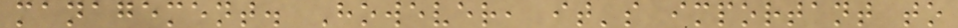management. However, it's important to
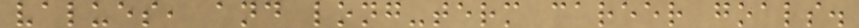values, and long-term career goals.
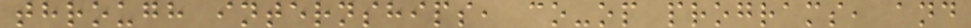through internships, co-op programs, and
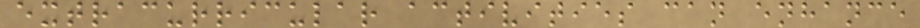extracurricular activities can enhance
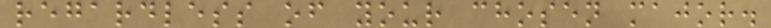regardless of your chosen major.
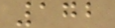172
